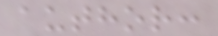author:
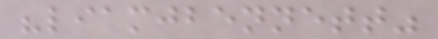"liamjbennett"
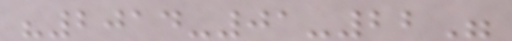"2014-01-22"
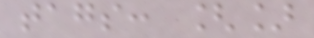tags: []
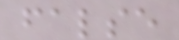false
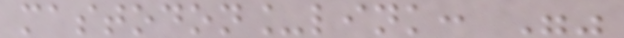mastodon_link: ""
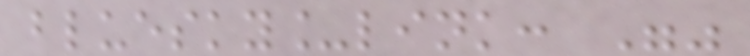bluesky_link: ""
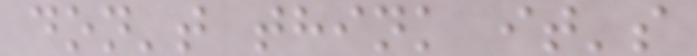don't think it's
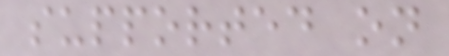supported on
